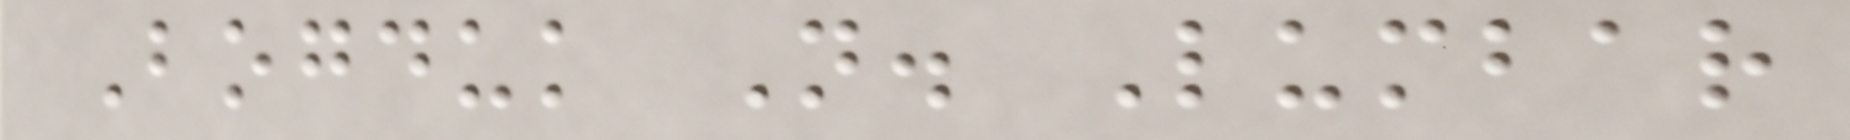Bogduk N. Lumbar
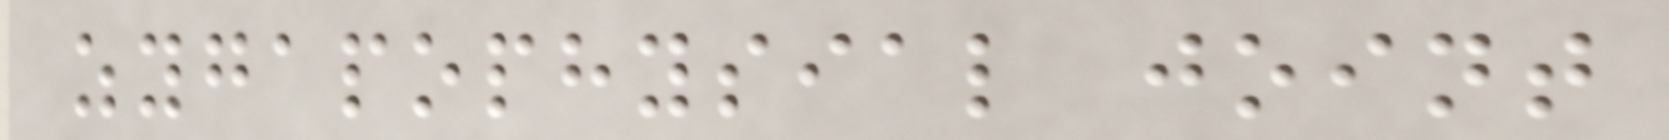zygapophysial joint
